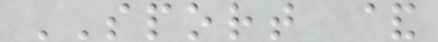SPORT &
